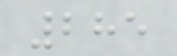285
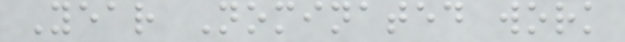Year Nominated work
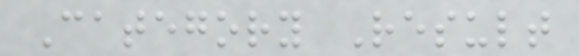Category Result
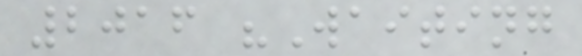2016 "Waiting
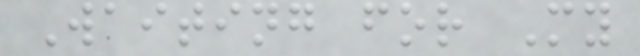Waiting for My
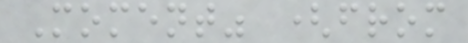Moment" (from
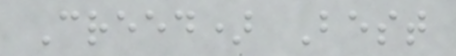Creed) Best
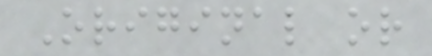Original or
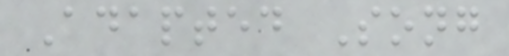Adapted Song
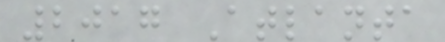2017 Atlanta
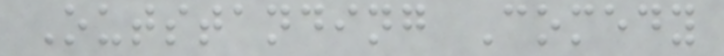Outstanding Comedy
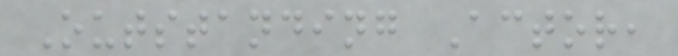Outstanding Actor,
